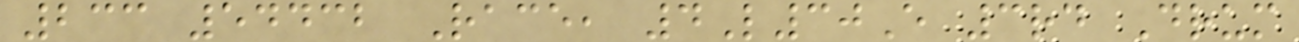233 54432 Race, 4L30E 3rd Drum
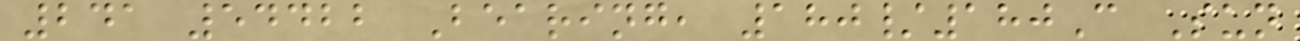241 54422 Bearing, 180/180C Sun
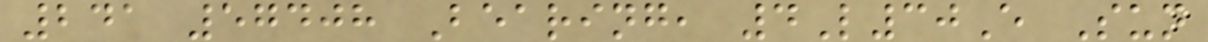241 57408 Bearing, 4L30E Sun
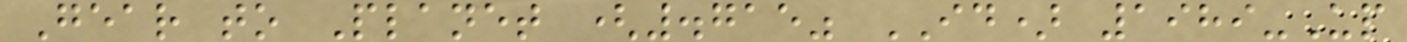Gear to Planet (.715" ID) 1989-Up
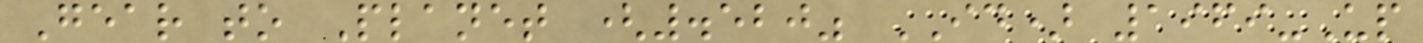Gear to Planet (.520" ID) 1969-Up
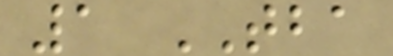1 TBA
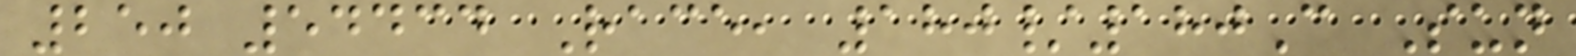250 54434 Race, 180/180C Sun
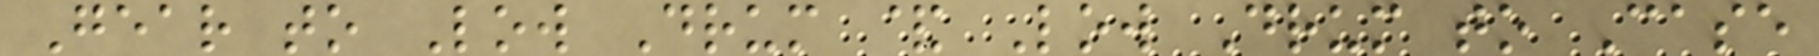Gear to Low Drum & Low Drum to Case
